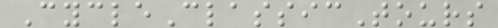CycleClassicTours
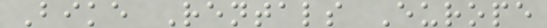Bike Rentals Europe
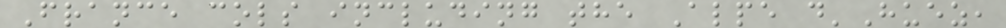France cols including the Alpe d'Huez,
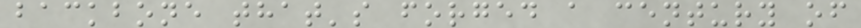backbone that's forged a century of
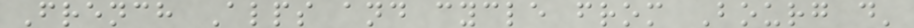French Alps and cycle from Bourg d'
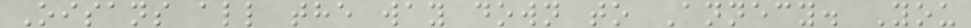Oisans all the way down to Annecy. You
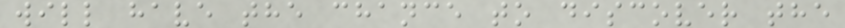will have the chance to discover the
